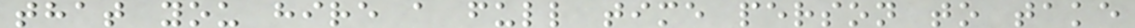that you hire a full time person to take
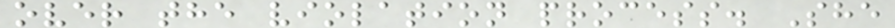over the violation process. She
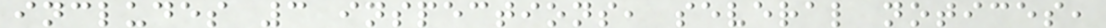includes 3 inspections, several notices,
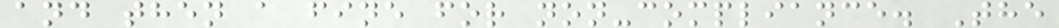and then a fine for non-compliance. The
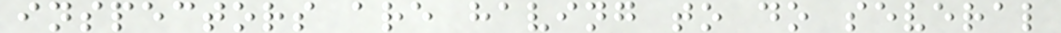inspectors are having to do several
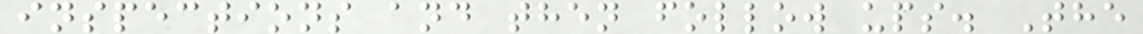inspections and then follow ups. The
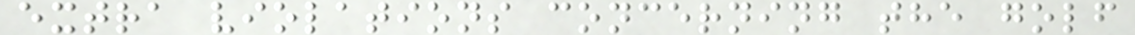extra violations concerning the golf
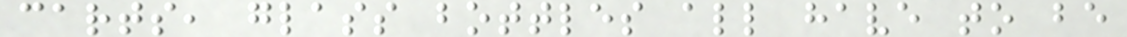carts, glass bottles all have to be
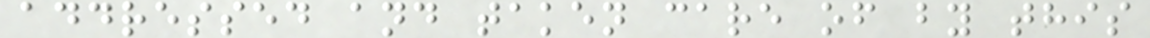addressed and taken care of by this
